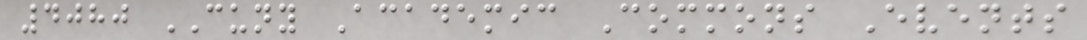4080 CUNY Academic Commons Events
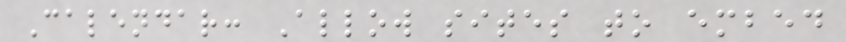Calendar: Allow sites to embed
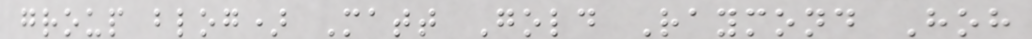group blog) Matt Gold Raymond Hoh
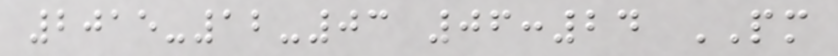2015-12-03 06:24 PM
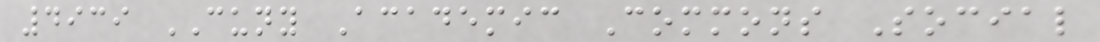4939 CUNY Academic Commons Social
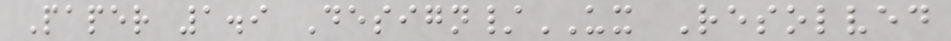Paper 1.9 Design/UX Resolved
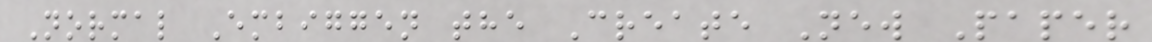Normal Embiggen the Create New Paper
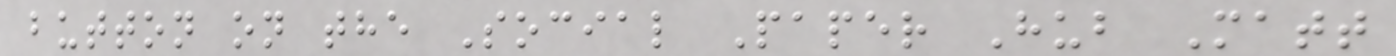button on the Social Paper Hub Matt
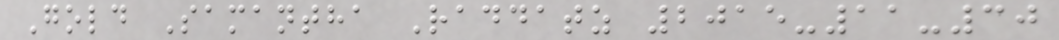Gold Samantha Raddatz 2015-11-30
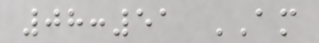08:51 AM
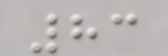83
